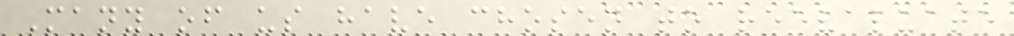Many of us have chosen to reevaluate
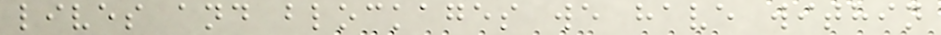lives and blockages we have within
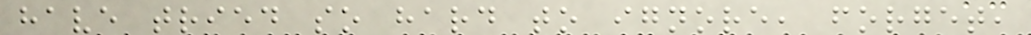have tried so hard to ignore, forget,
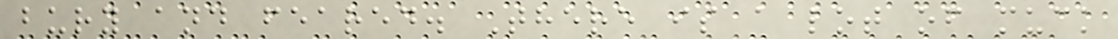bury and feared. There is a lot of muck
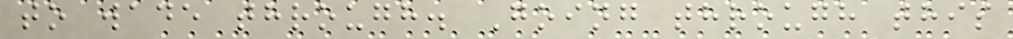to wade through. Going through this
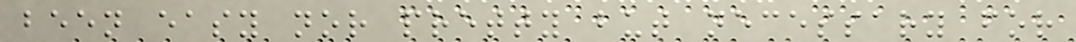been easy nor pretty but necessary for
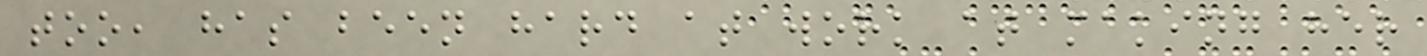too, has been hard at work at making her
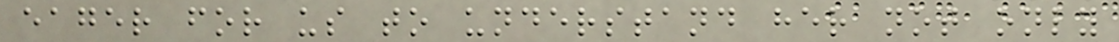eager for us to understand her not only
